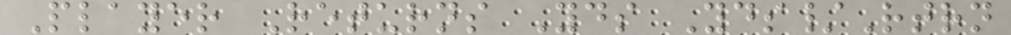Player Returns Yds Yds/Rtrn
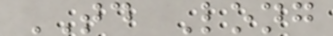TD Long
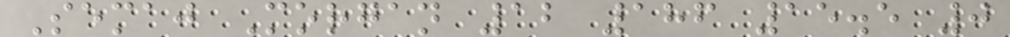Semaj Morgan 12 186 15.5 0
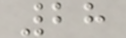28
